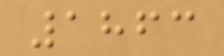1863
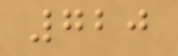720
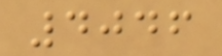4046
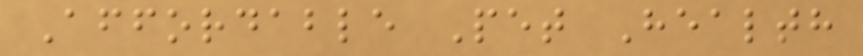Affordable Pet Health
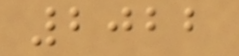2022
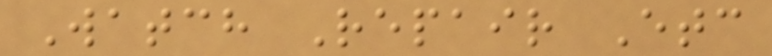Watch Repair Etc
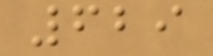629
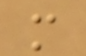m
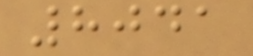8041
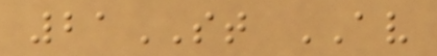21ST AV
